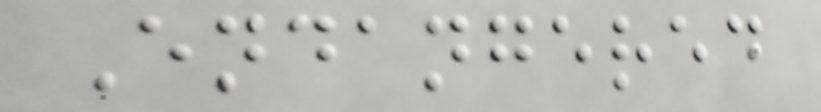Endangered
